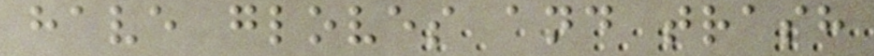have gloves and trash
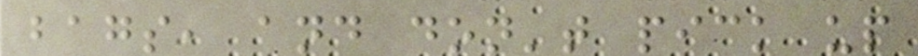bags, and don't pick up
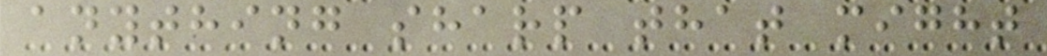anything sharp that might
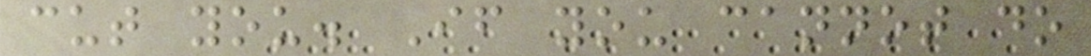cut you. If you cannot do
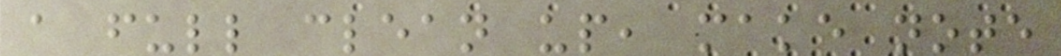a full clean up, make note
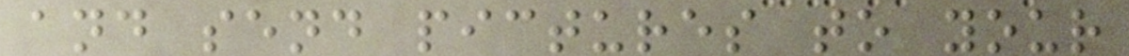and send pictures to your
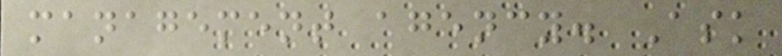management agency. Ask
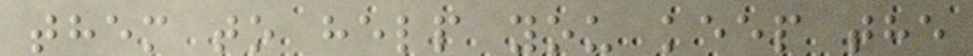them to help you keep the
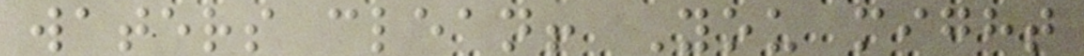waters clean! You might
